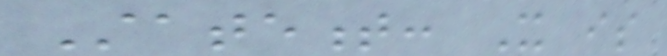Statement: It is
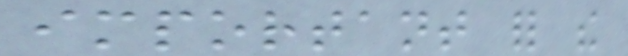important for the
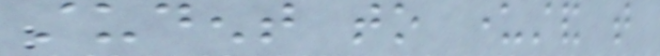student to understand that
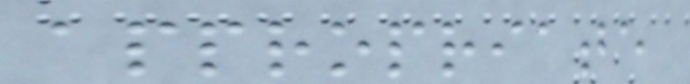appropriate
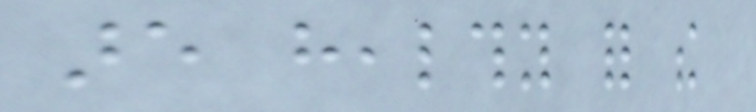are healthy for the
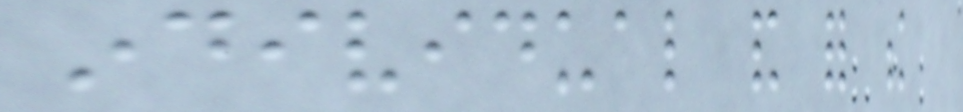individual and for the
